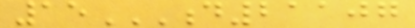15D21107
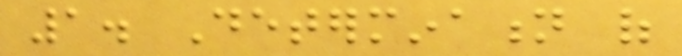1. Determination of
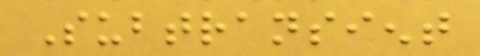Subtransient
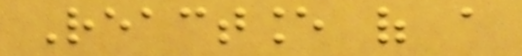Reactance of a
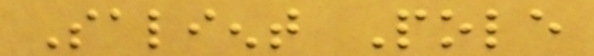Salient Pole
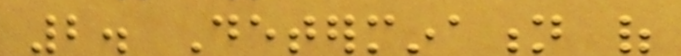2. Determination of
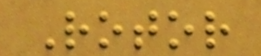Rotor
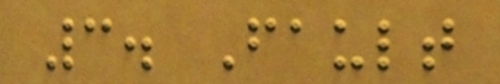3. Fault
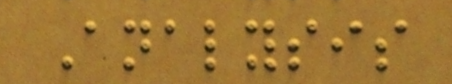Analysis
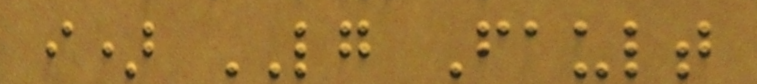i) LG Fault
